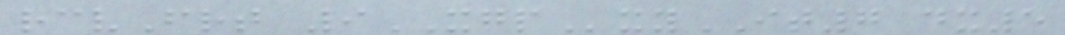rcvFrt 9XGPxyIT7 dx5
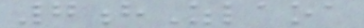7hZlaoa
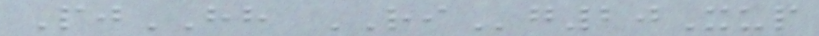PjHH RIg20Xup
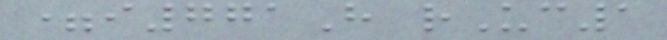=i771H rUc1
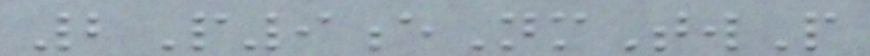2P9eNmTwP
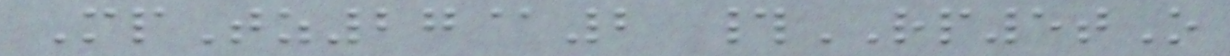MpTz27@2 #RP5tO
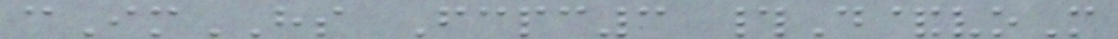cImHS Fcpc3 #D&voM
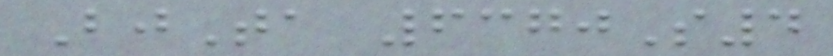BjTa 6370S4
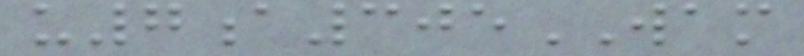u7a305WAM
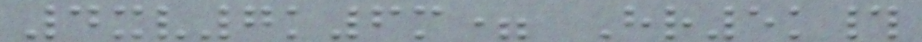4xv7k6m= Hr5k#
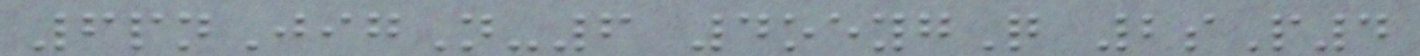6pnJigN-6 4oeygQ 2sP4
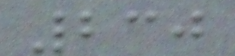230
